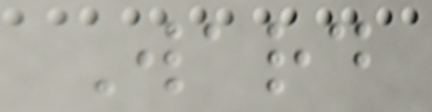Ward
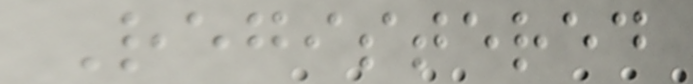Registered
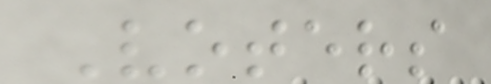Voters
